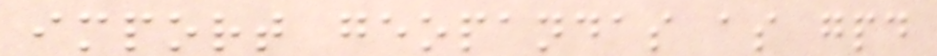import geopandas as gpd
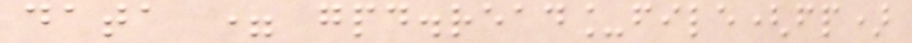data = gpd.read_file(fp)
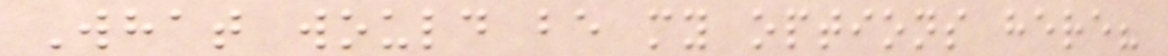What would be my options here?
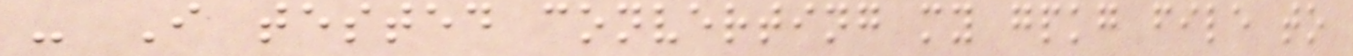- I tested converting my gpkg file to
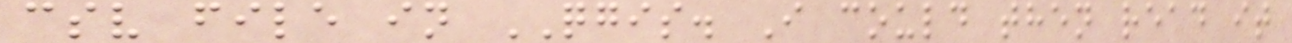csv file in QGIS. I could then read it
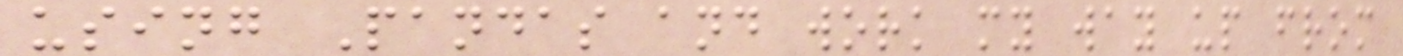using Pandas and work my way up from
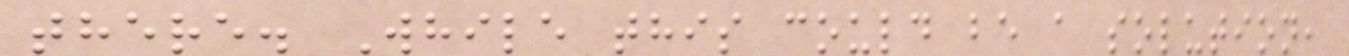there. While this could be a solution,
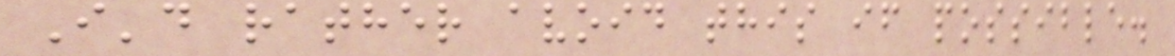I'd rather avoid this if possible.
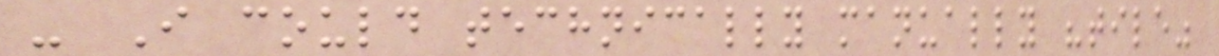- I could technically manually "tile"
